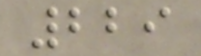229
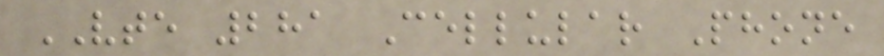VTE 281 Cellular Phone
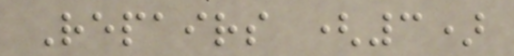Repairs (3)
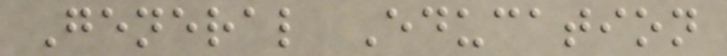General Education
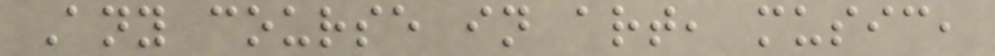Any course in art, music,
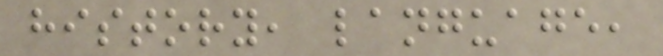history, language,
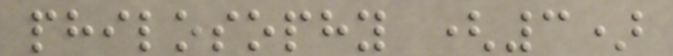philosophy (3)
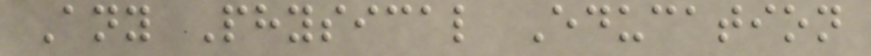Any Physical Education
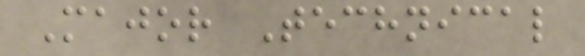Major Technical
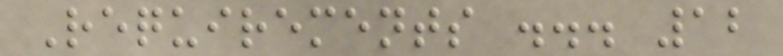Requirements ... 12
